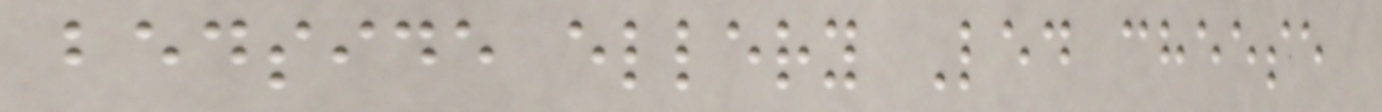bedside ellery Led cheese
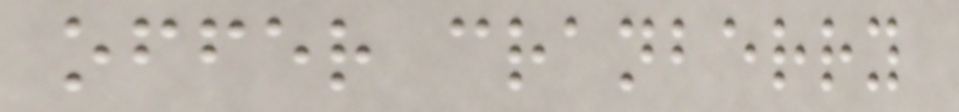offer cranberry
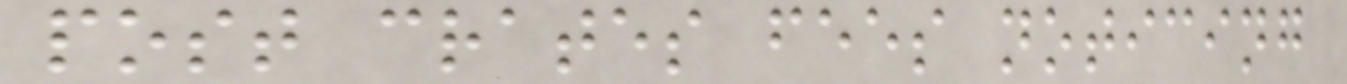post crates fees noticing
